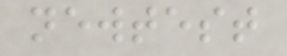newtest
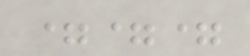===
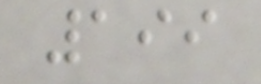199
